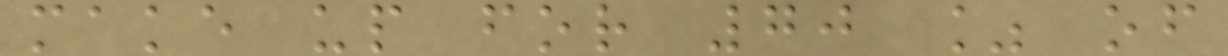make up for 70 % of
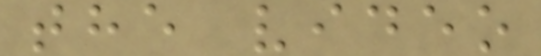the video
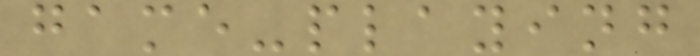game-playing
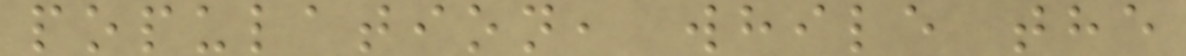population, while the
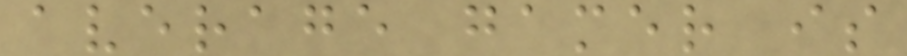average gamer is
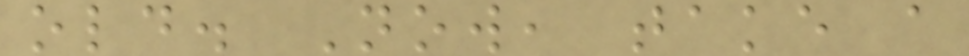old. Now, take a
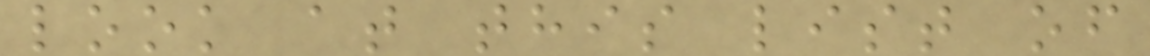look at this list of
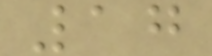17
